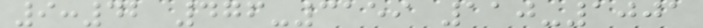9:42 476-3159 110-1001
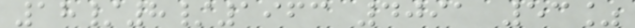18/8/1963 4091 53%
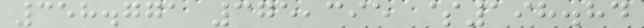358.771 375,395 $198.84
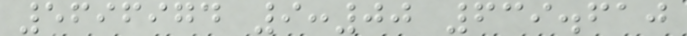5696974 9:00 639.610
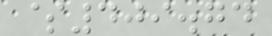$409.74
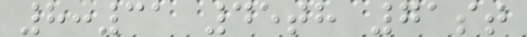8:31 45th 71st
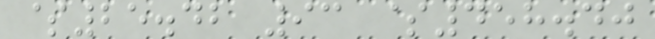$25.42 93 $458.40
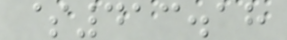$413.18
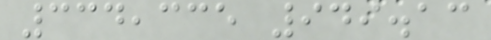334,335 949.13
